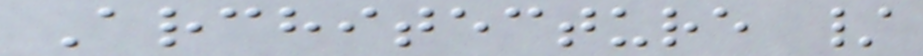Architecture /
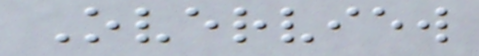Overview
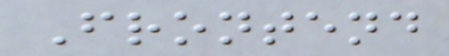Frontend
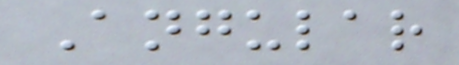Angular
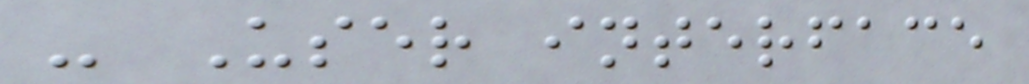- User interface
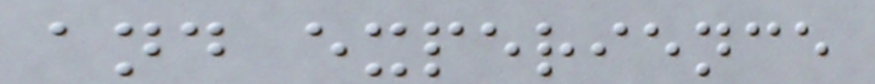and experience
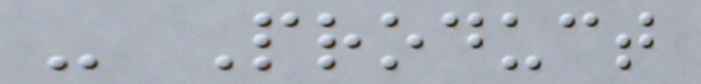- Product
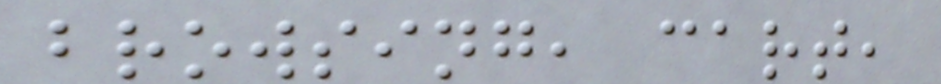browsing, cart,
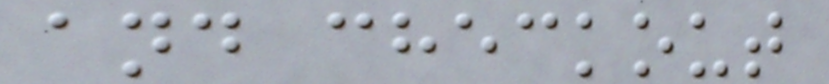and checkout
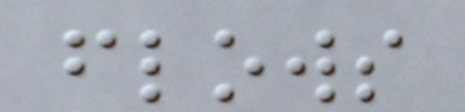flows
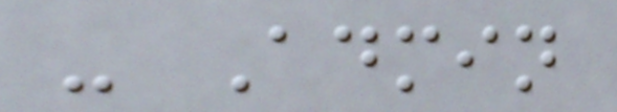- Admin
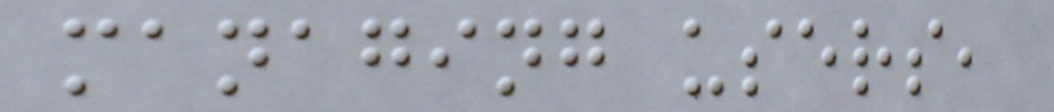managing users,
